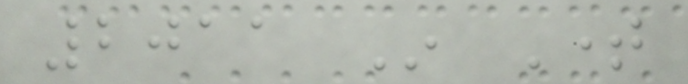2011 In Time
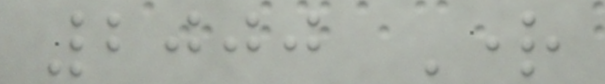2000 Right
